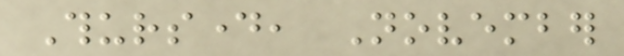Thursday, November
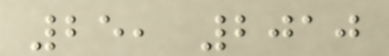25, 2010
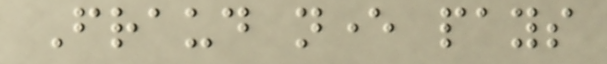Fraud never pays
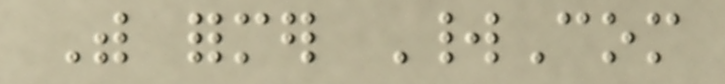With former WorldCom
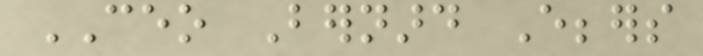CEO Bernard Ebbers
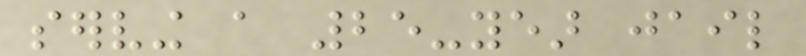serving a 25-year jail
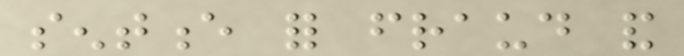sentence for fraud and
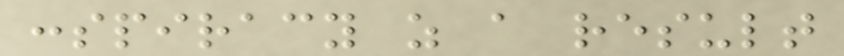conspiracy as a result
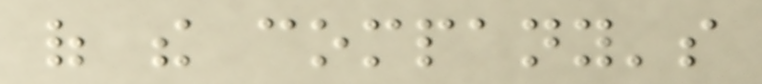of the company's
